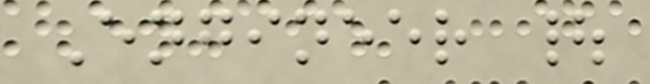Engineer |
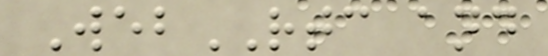WebRTC and
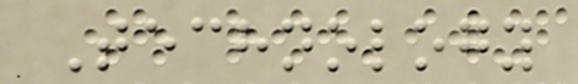Technology
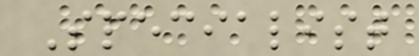Specialist
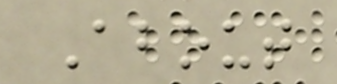About
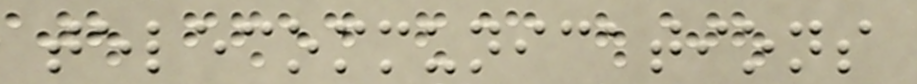telecommunications
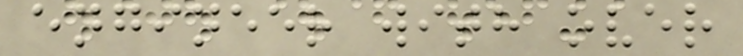engineer with over
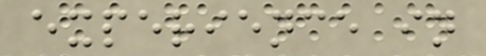experience in
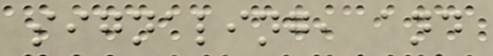signaling, and
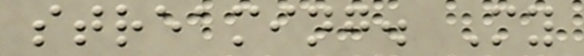streaming. My
